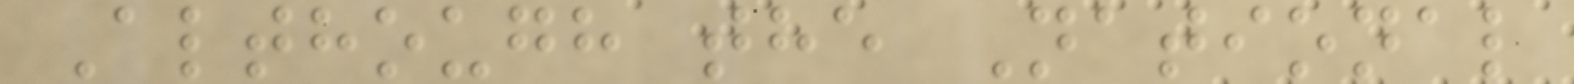Although the National
